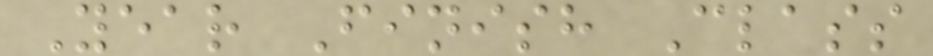Year Finish Class
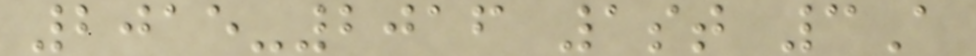2015-2016 1st 3A
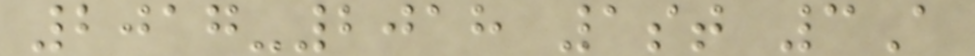2017-2018 1st 3A
